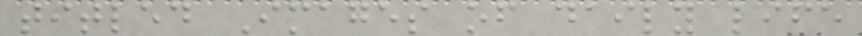titled Images of daily life
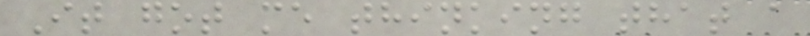It got me thinking that a
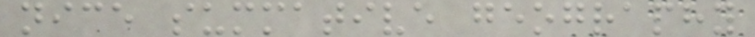nice summative geography
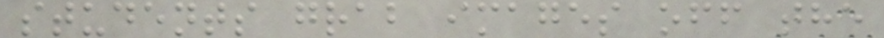students grab images off the
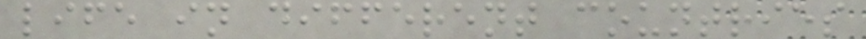life in different countries
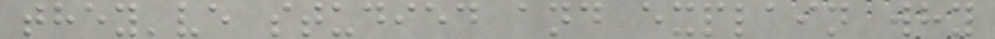they've studied and explain why
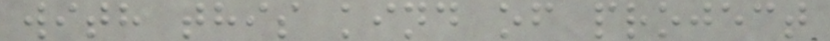with this kind of project
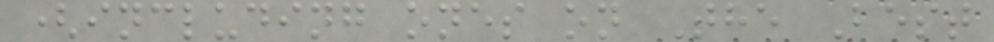(including ones on The Best
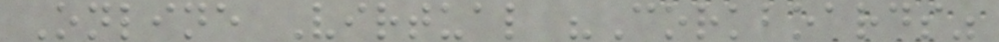Online Virtual "Corkboards"
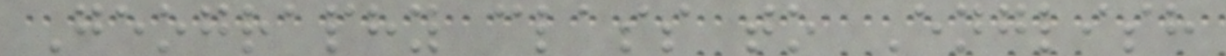Geography class to English
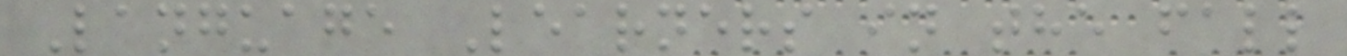Language Learners in the fall
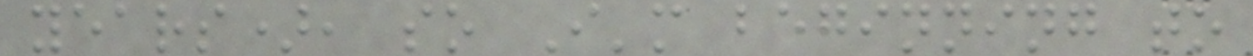years), so I'm beginning to
